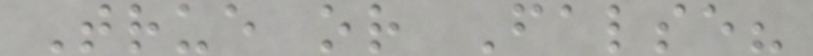True or False?
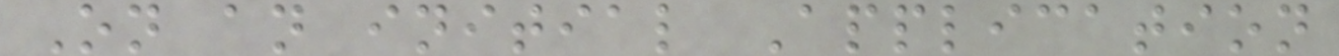On an initial Application
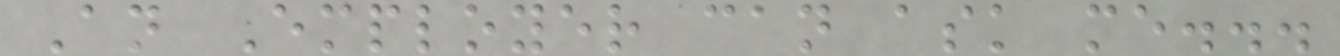An Employer can ask me...
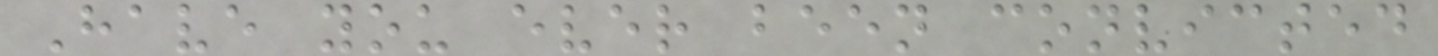Have you ever been convicted
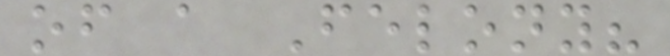of a Felony?
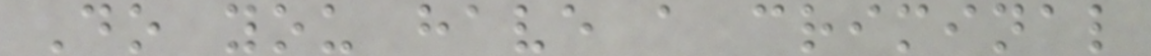Do you have a criminal
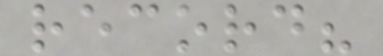record?
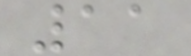11
